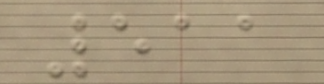511
